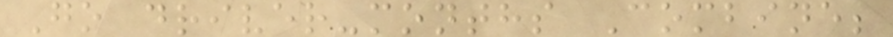Go driver-months Combine;
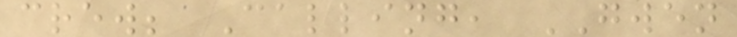crew; Calling, GWEN
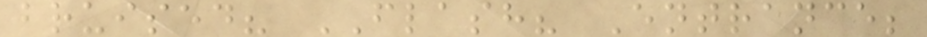bruised? FLASH? Entrance;
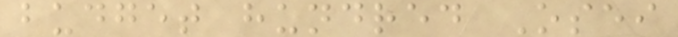budget hundred Osei
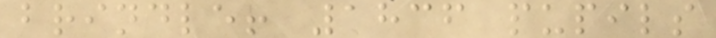brindle! 1836 pupils
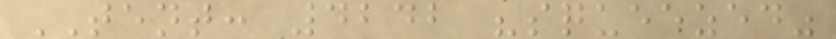TENT: 4242 "squeezed"
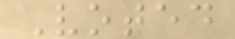Voted
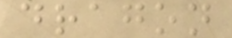dragon
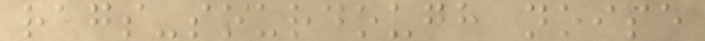rags-sourdough noise
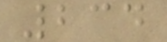234
